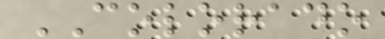COLORADO
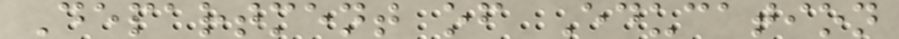Department of Education
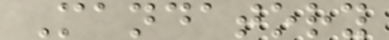Mandatory
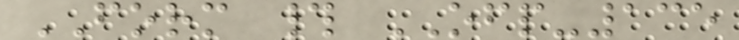FORM # OFP-135
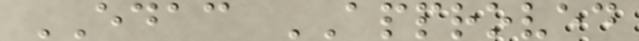EDAC APPROVED
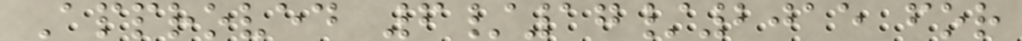Approved 6/17/2015 for
